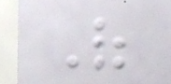Of
